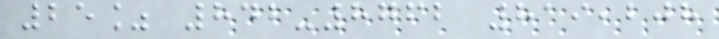25% 842-8762 819,208
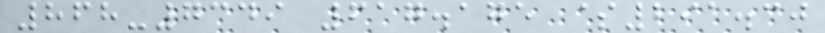868-7349 617.175 $291.30
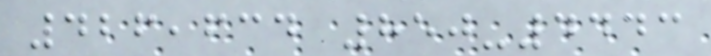426,634 850-4443
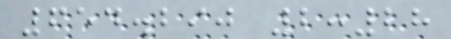654.290 2:28
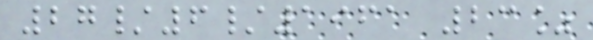27/6/1961 23%
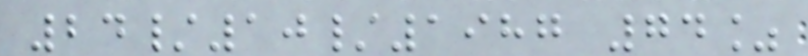24/10/1987 74%
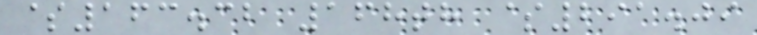$163.32 168th $291.09
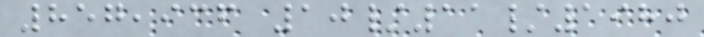857,936 10/11/1980
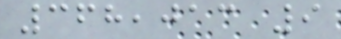368,013 9
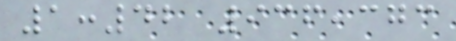1:42 936,373
